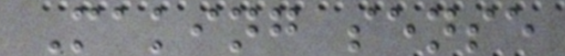Making sense
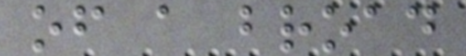of a broad
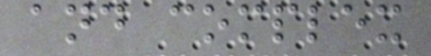and complex
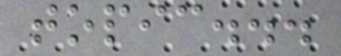topic...
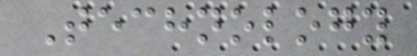Technology
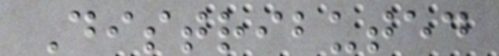Distributed
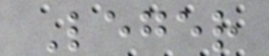Leger
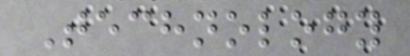Technology
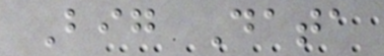Big Data
